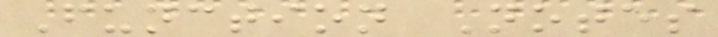Function Notes
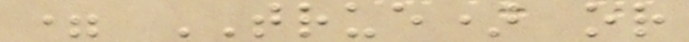= TRUE) or
